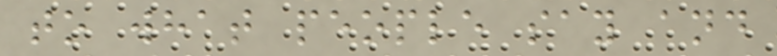to what people say and
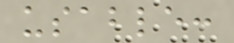usable:
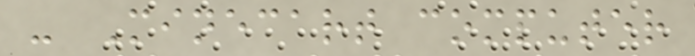- Minecart computer
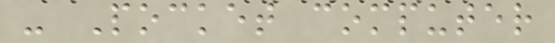- Pocket computer
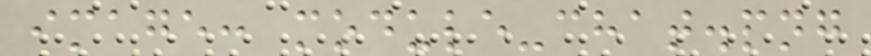image: module-chat.png
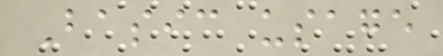Basic usage
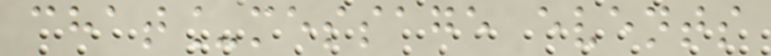chat_message events
